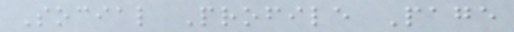Social Profile Page
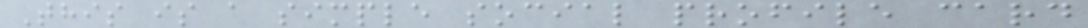This is a simple social profile card
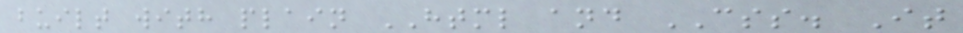built with plain HTML and CSS. It
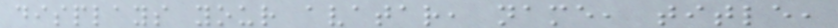displays your avatar, name, title,
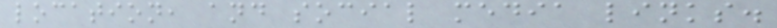location, and social media links.
